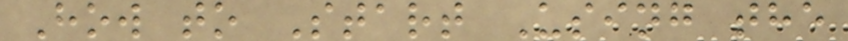How to Start Using the
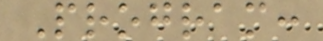Program:
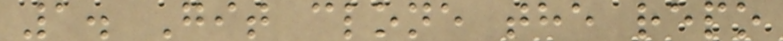1. Git clone the repo
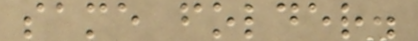same folder.
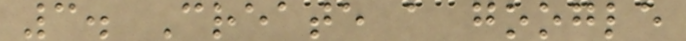3. Create a google
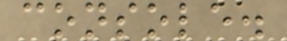console.
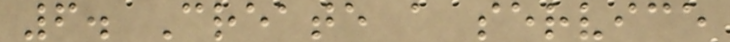6. Create a service
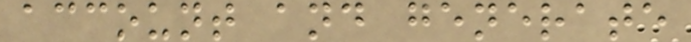account and generate
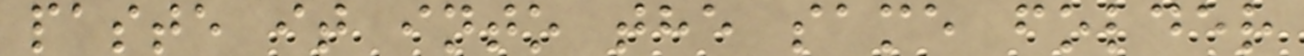paste it into the same folder
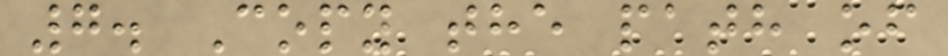7. Copy the path of
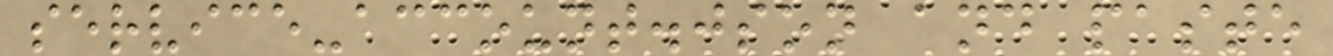service-account.json and paste
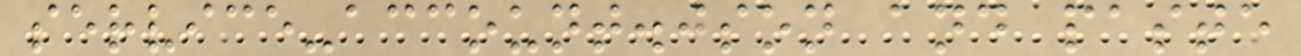service-account.json and paste
